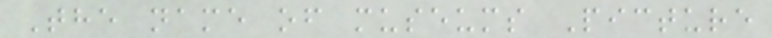The name of museums Picture
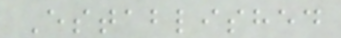Established
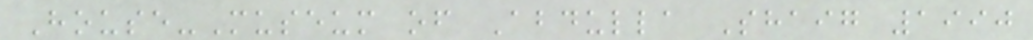House-Museum of Abdulla Shaig 1990
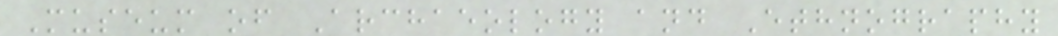Museum of Archaeology and Ethnography
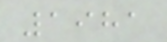1981
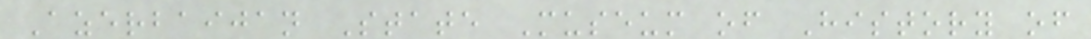Azerbaijan State Museum of History of
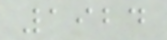1924
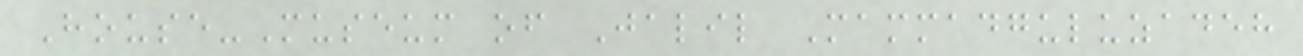House-Museum of Jalil Mammadguluzadeh
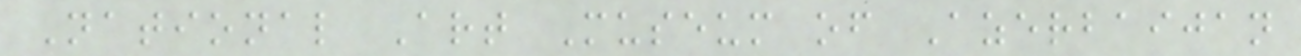National Art Museum of Azerbaijan
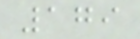179
